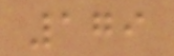179
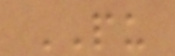PU
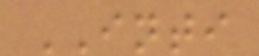INTI
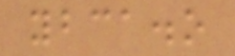ybca.o
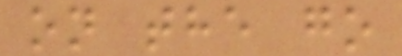on the go
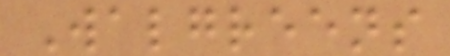Walgreens
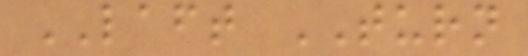LAFT TURN
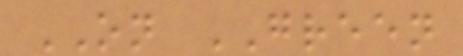ON GREEN
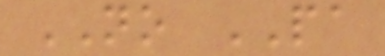NO PA
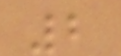2
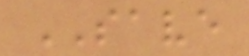SAVE
